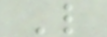L
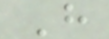H
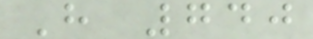H 740
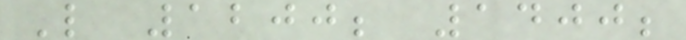L 1200; 1400;
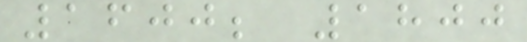1600; 1800
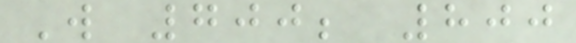W 700; 800
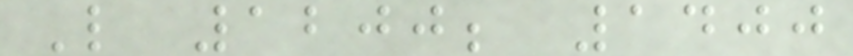L 1200; 1400
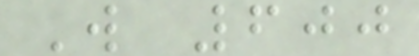W 600
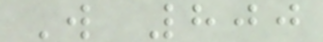W 800
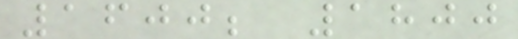1600; 1800
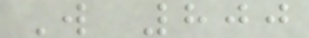W 800
